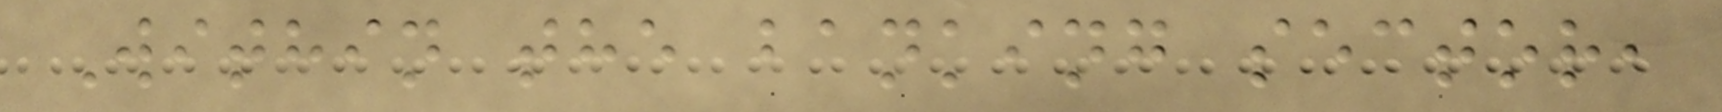Within the banking sector,
